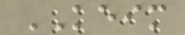KEIM
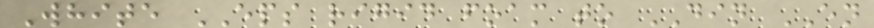White EPS rigid foam to DIN EN
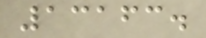13163.
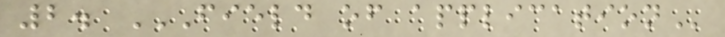2. FIELD OF APPLICATION
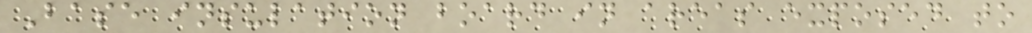Base insulation board in areas exposed to
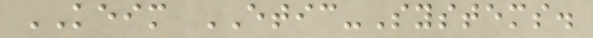KEIM ETIC-Systems.
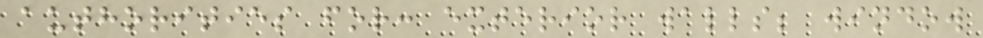authorities for: exterior walls; window
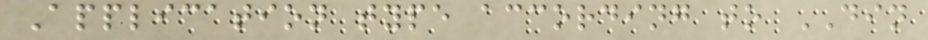Application type according to DIN
